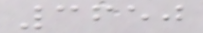3650
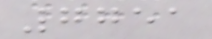7751
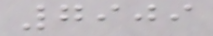7909
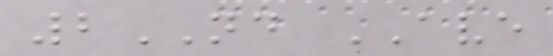2ND AVE
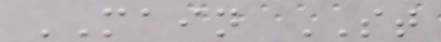MAIN ST
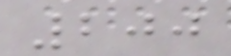200
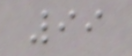99
